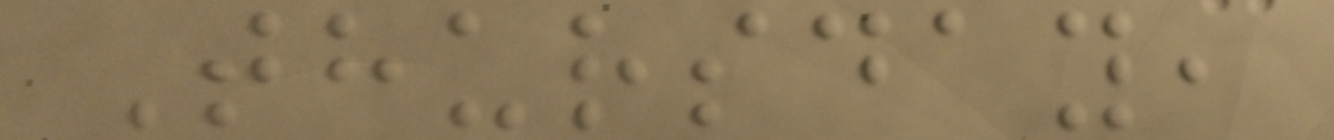Thursday,
